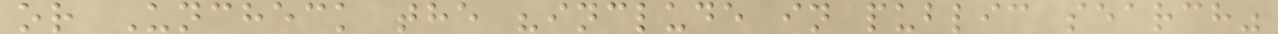or Uncheck the "include in public search"
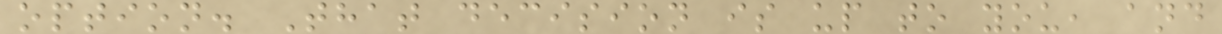option. That decision is up to you, and
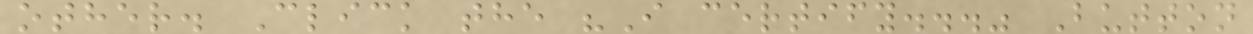other. Click the "I certify..." Button
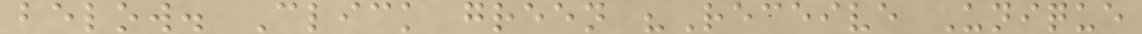below. Click green "Receive Unique
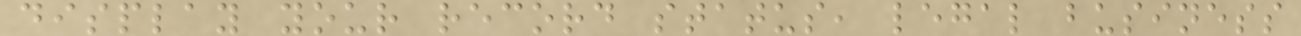display your record status, legal business
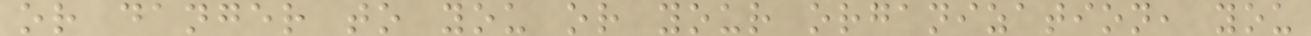or danger to you or your organization, you
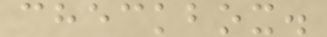checkbox.
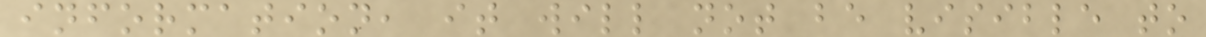information, it will not be visible to
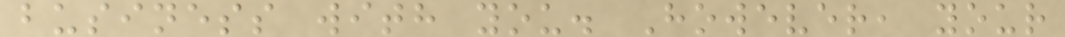business with you. However, your
